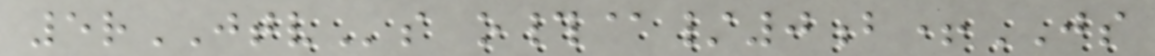5rJTVs o#@/0b+JS
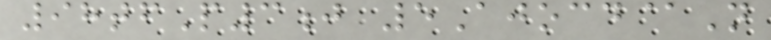98tfP3j 5Ajocd@N
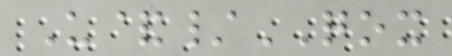U&/QOX
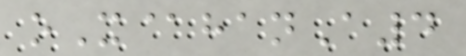oX@hanA4
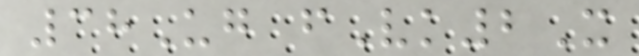38Ug fVk2X
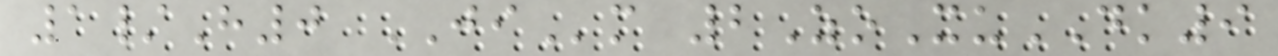1/H0 JIm 2ZoXuDK9
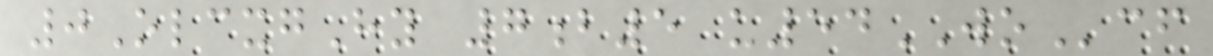0OlcxgHy 7b5 u54WOcf
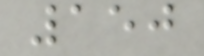150
